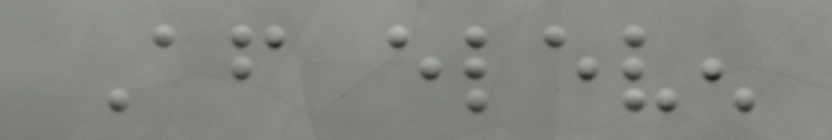After eleven
